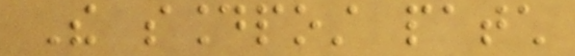The soundpost patch
